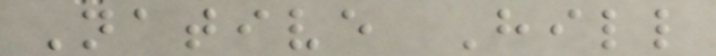Native Hill
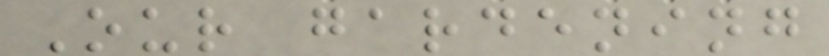Our gardening
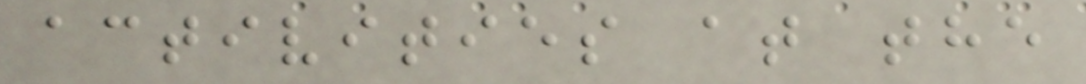activities at the
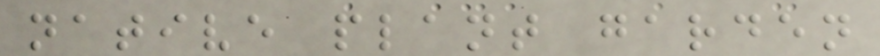native plant garden
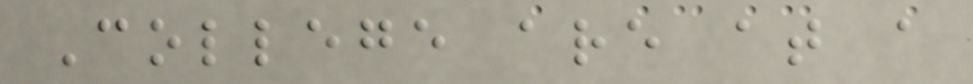College are at a
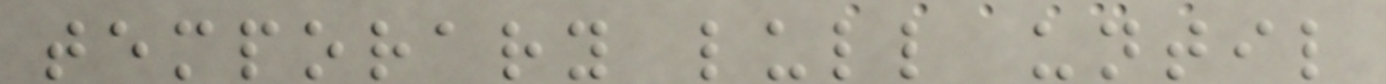temporary lull until
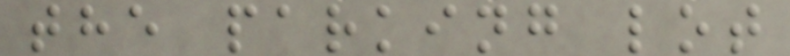the parking lot
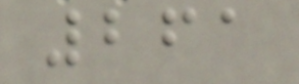261
